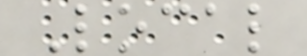Local
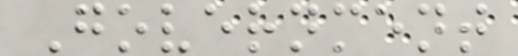Government
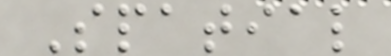Spatial
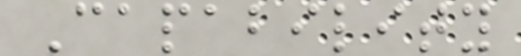Capability
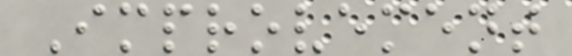Improvement
